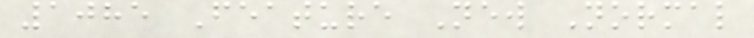1085 Feature New Normal
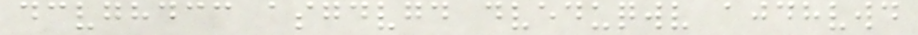dcvghdcc asgdvgd dveduqwv ajdhvwd
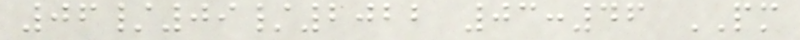06/09/2022 03:46 PM
